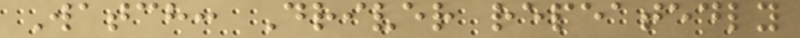Watch: Driver repeatedly
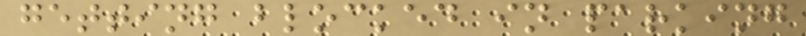getting blocked in parking
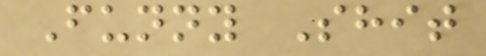Funny Shit
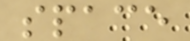space
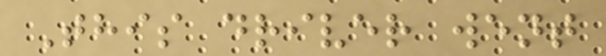This driver went
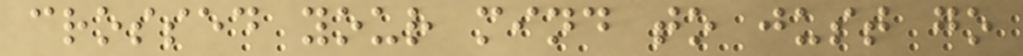crossed your mind to just go
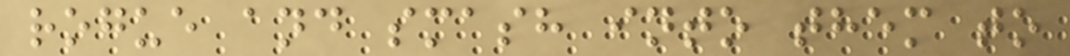rogue and smash into them to
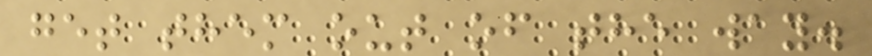get them out of the way.
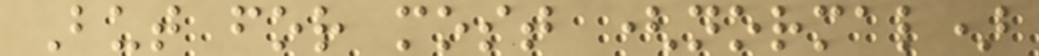But for most (normal)
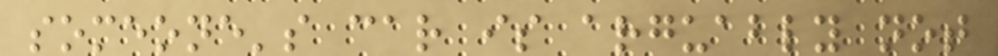someone's car is arguably not
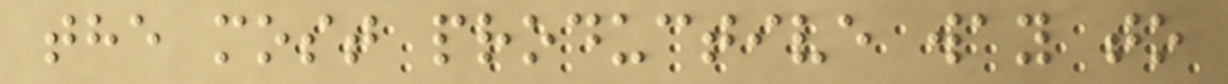the most productive way to
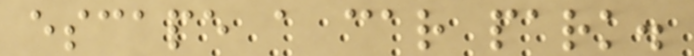escape a car park.
